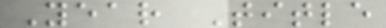Year Title
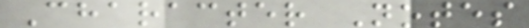Character Notes
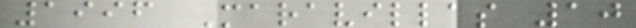1996 Maravillas 10
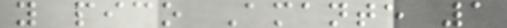y pico Amante 1
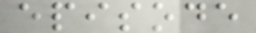episode
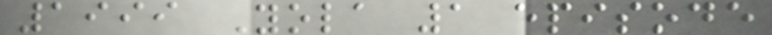1999 Yola 1 episode
